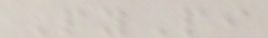PyPi
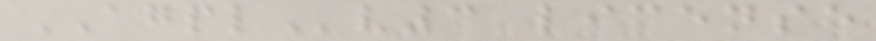AGPLv3 license
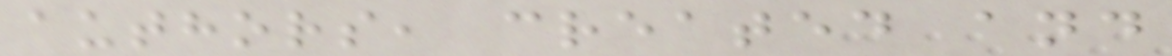authors, created and
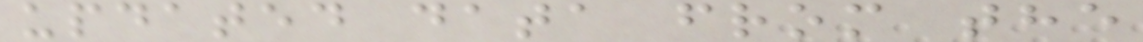updated data from the
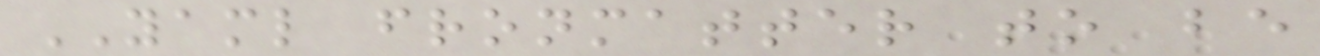YAML fronmatter to be
